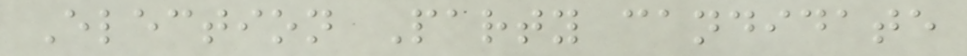Election Party candidate
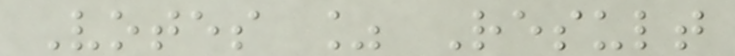Votes % Result
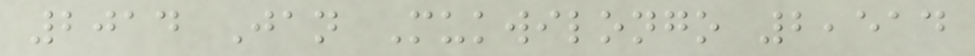2014 Jan Mukwilongo 2,514
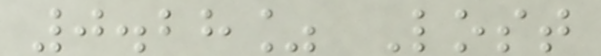0.28% Lost
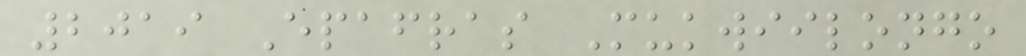2019 Epafras Mukwiilongo
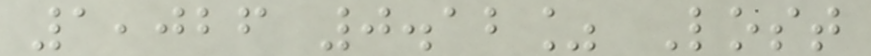1,026 0.12% Lost
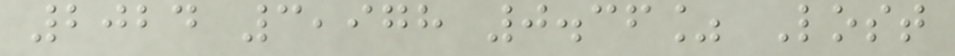2024 3,978 0.36% Lost
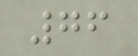76
